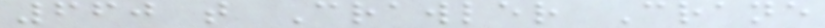660 t Crawler Crane
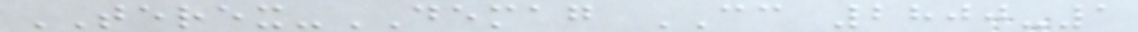TEREX-DEMAG CC 2800-1
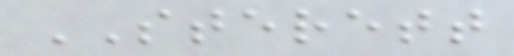STERETT
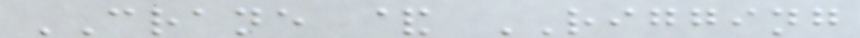CRANE & RIGGING
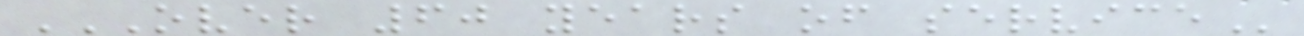OVER 60 YEARS OF SERVICE
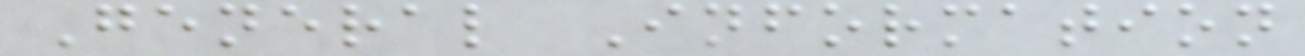General Information
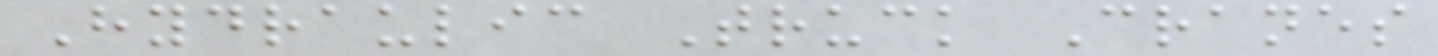Hydraulic Truck Cranes
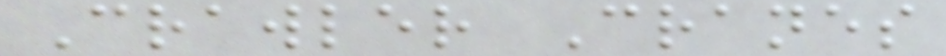Crawler Cranes
